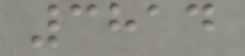3814
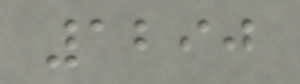1290
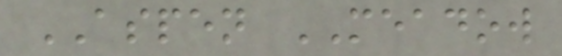ASPEN MEADOW
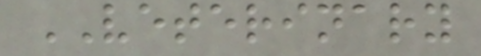VETERINARY
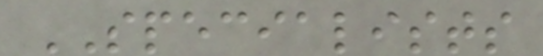SPECIALISTS
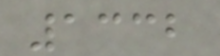1332
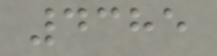4385
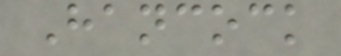Hancock
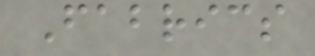Fabrics
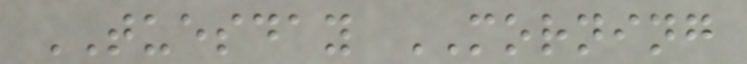TUESDAY MORNING
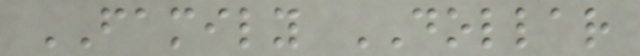FAMILY DOLLAR
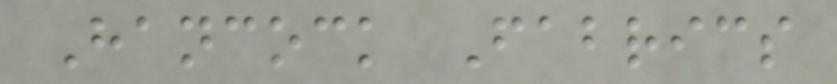Hancock Fabrics
